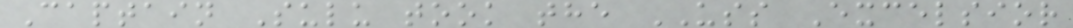Captain Sulu took the USS Excelsior
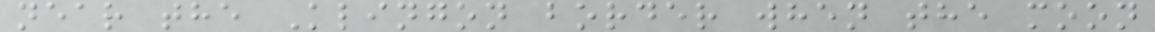near the Klingon border when the moon
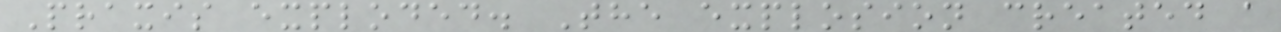Praxis exploded. The explosion created a
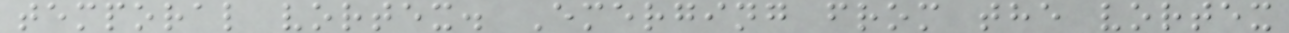temporal vortex. Emerging from the vortex
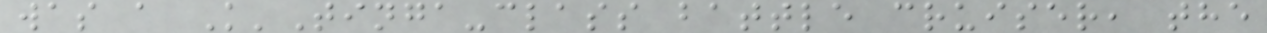was a K'Tinga-class battle cruiser, the
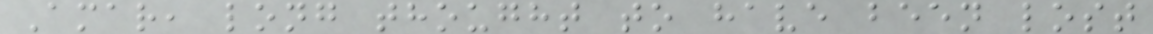Amar, long thought to have been lost
